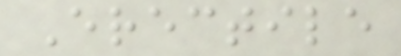Erectile
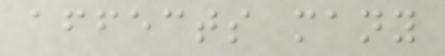affects many
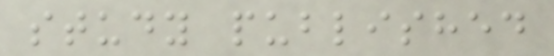study published
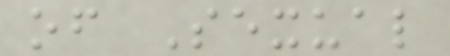of Sexual
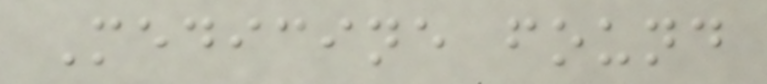Medicine found
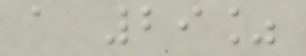a 29%
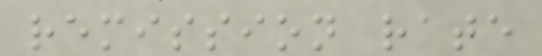remission rate
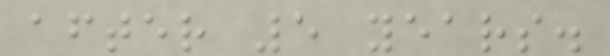after 5 years.
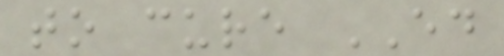to cure ED
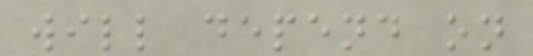will depend on
